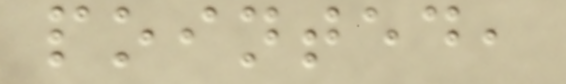pointed,
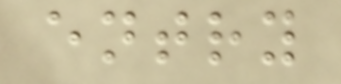entry
